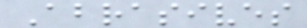Abrasives
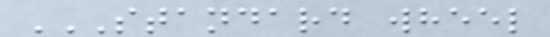STANDARD WHEEL
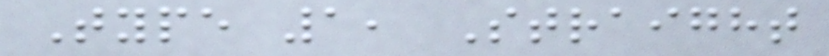Type 1, Straight
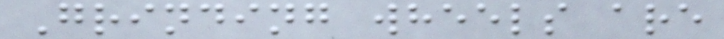Grinding wheels are
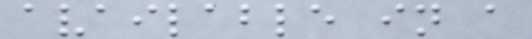available in a
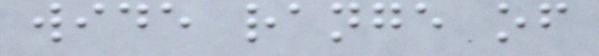wide range of
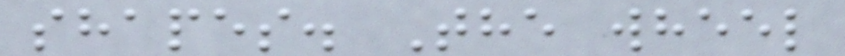shapes. The wheel
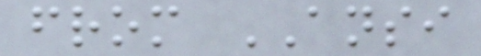from ANSI
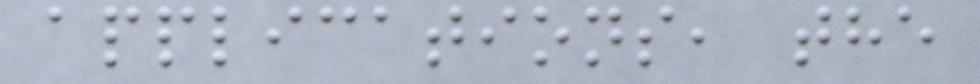applications, the
